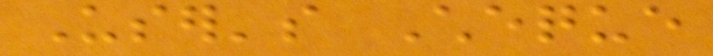User's Cheque
